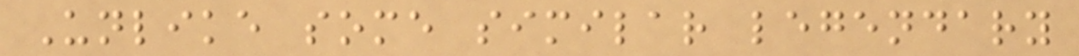Unlike some similar legendary
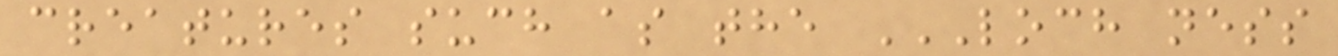creatures such as the LOCH NESS
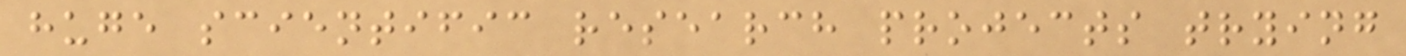huge scientific research projects trying
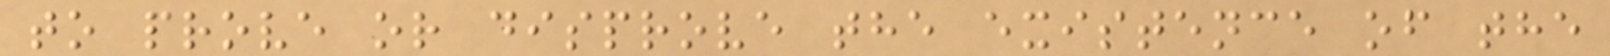to prove or disprove the existence of the
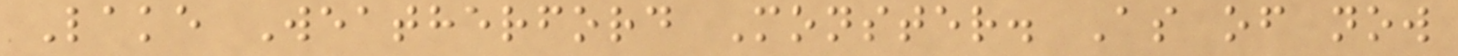Lake Weatherford Monster. As of now
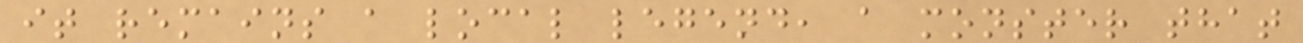it remains a local legend, a monster that
